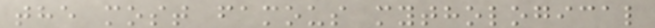the most famous mythological
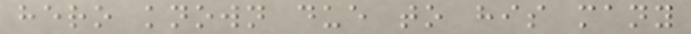hero known due to his many
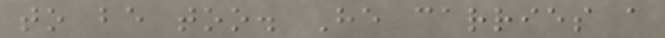to be too. He carries a
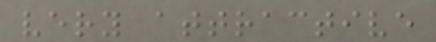very attractive
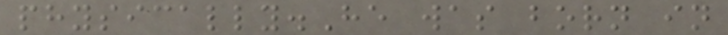physically.He was born in
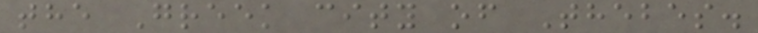the Greek city of Thebes.
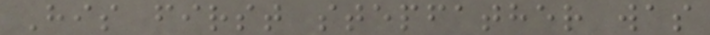His first stepfather was
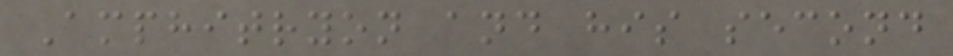Amphitryon and his second
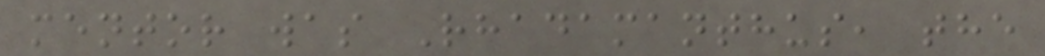mentor was Rhadamanthus, the
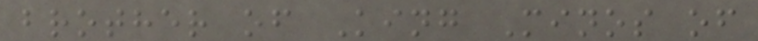brother of King Minos of
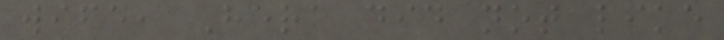wife, Hera did not like
